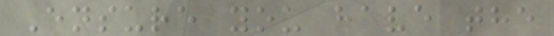Ensure you have the
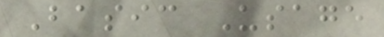Basic Usage
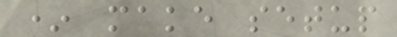* make setup
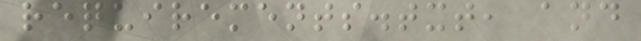requirements.txt, and
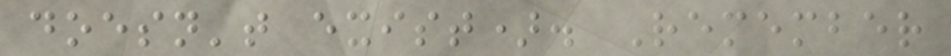doesn't exist). Remember
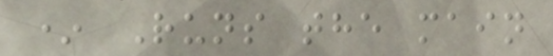* Runs the main
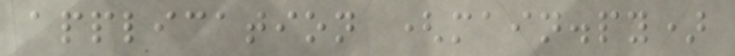application (main.py)
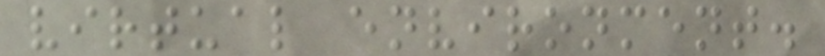virtual environment.
